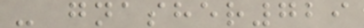- gnasher729
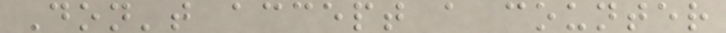Don't accept a counter
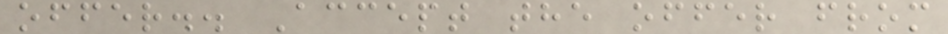offer.. Accept the offer from
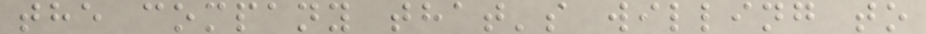the company that's willing to
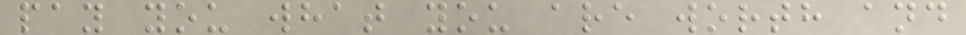pay you what you are worth and
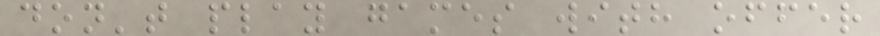don't play games with offer
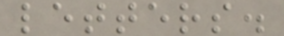letters.
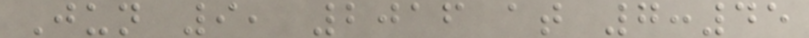Jun 9, 2016 at 7:45
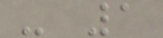- 1
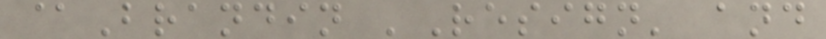@Brandin 'Resign' and
